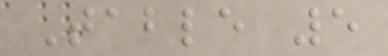Table 5
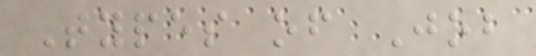Types of Job
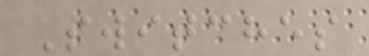Switches
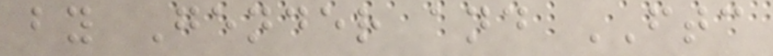by Gender and FTC
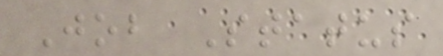Job Status
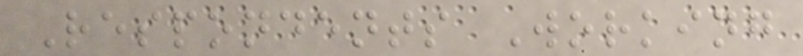Respondents Working
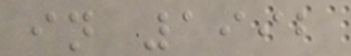in 1992
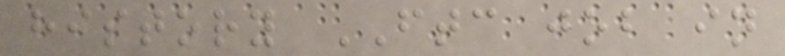history FTC job in
